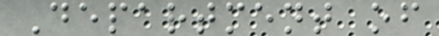Department of
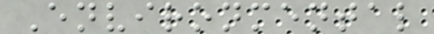Environmental
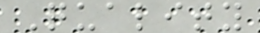Quality
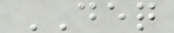DEQ
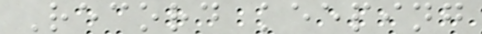Record keeping
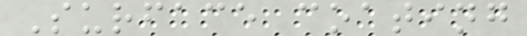Surface coating
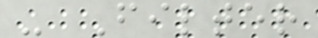- Filter
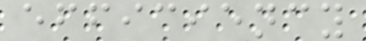efficiency
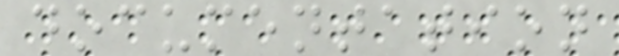documentation
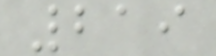219
